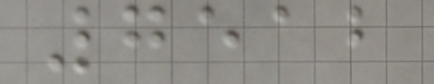7512
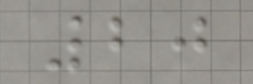20
